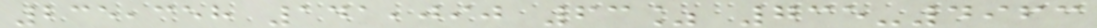235,358 141,090 63% 735-4963
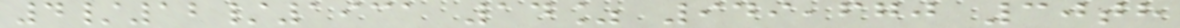4/12/1931 14% 949,670 30th
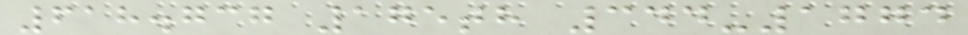618.737 175th 344-1774
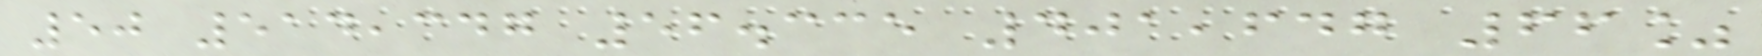50 514,347 56.335 401,647 66%
